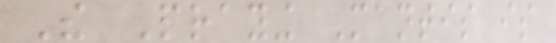The Praying Mantis is
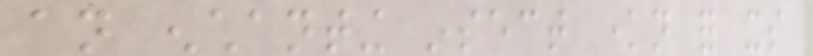an enchanting insect known for its
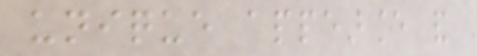unique appearance and
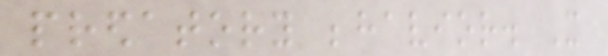predatory behavior. It
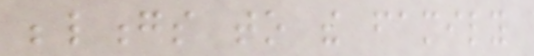belongs to the family
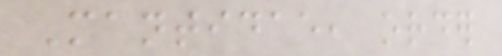Mantidae, order
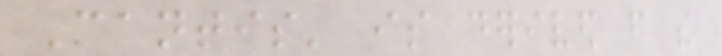Mantis' is derived from the
